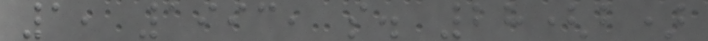1, 1993, s. 28(b)
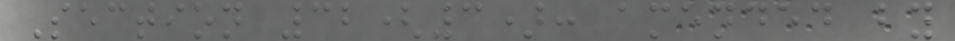Section 32(3): amended by
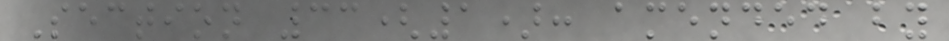Section 33(1): amended by
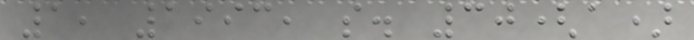1, 1993, s. 30(a)
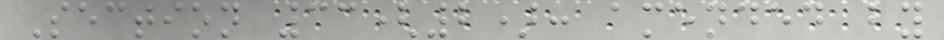Section 33(2): amended by
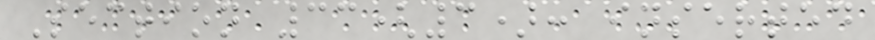Section 33(3): inserted
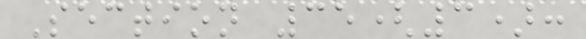Section 35(3):
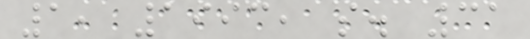1, 1993, s. 31
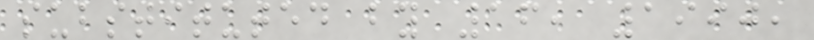substituted by 16, 1990,
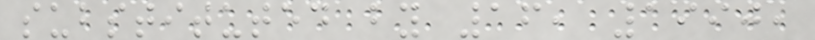substituted by 16, 1990,
